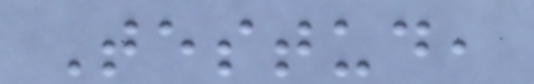Testud,
